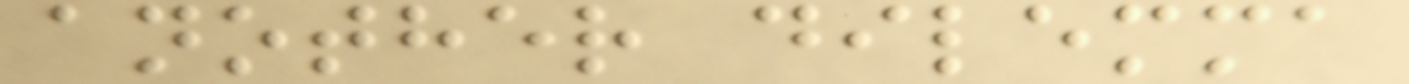another dilemma
